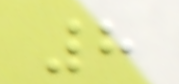8
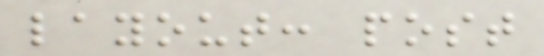layout: post
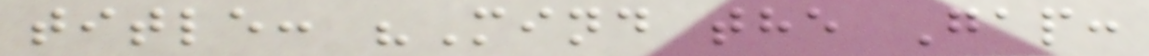title: "Mind the Gap:
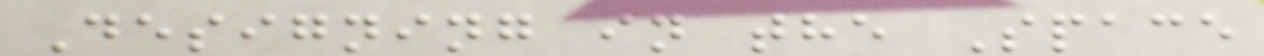Designing in the Space
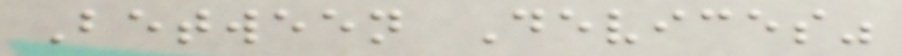Between Devices"
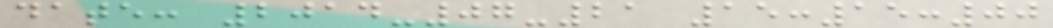date: 2014-07-21 15:15:00
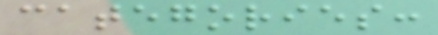categories:
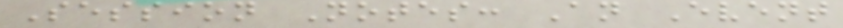Session Notes: An Event
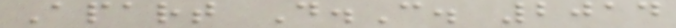Apart D.C. 2014
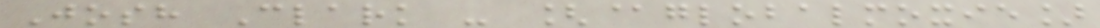Josh Clark - [@globalmoxie]
